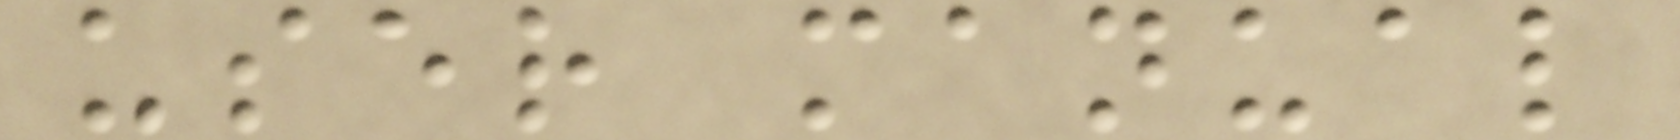user manual
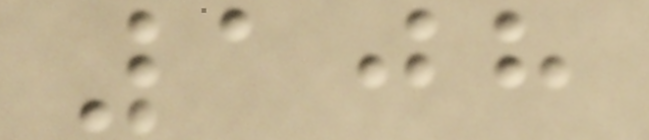108
